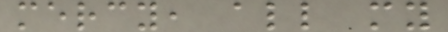mercy, all my
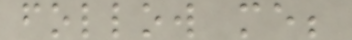follow me;
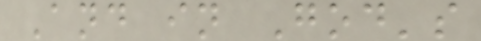And in God's
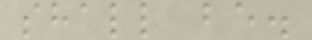shall be.
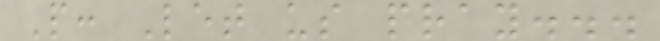P: Let us pray...
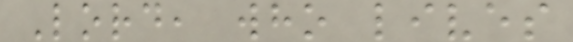Lord, who lives
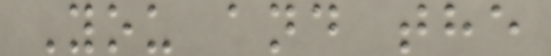You and the
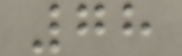78
